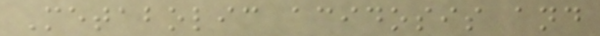Metabolic acidosis and
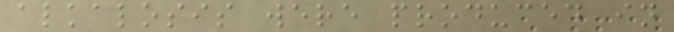alkalosis were produced in
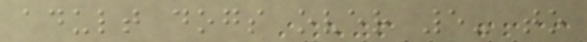adult dogs over 5- to
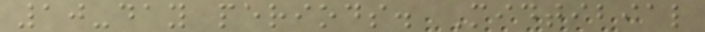10-day periods. Midtibial
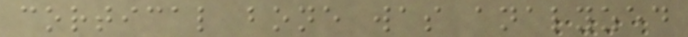cortical bone was analyzed
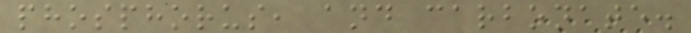phosphorus, and carbonate.
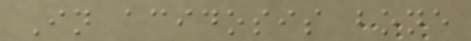In acidosis bone
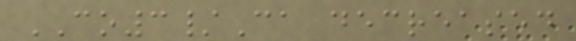CO3/Ca decreased
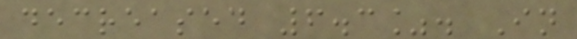decreased 6.3%. In
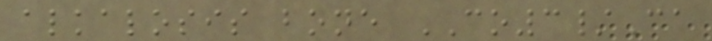alkalosis bone CO3/Ca
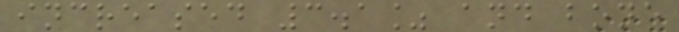increased 3.1% and bone
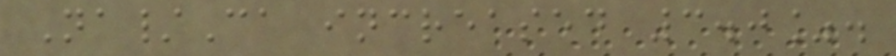Na/Ca increased 3.0%.
